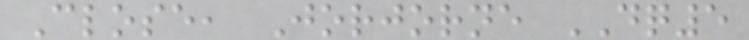Close, Jorjorne DQ5
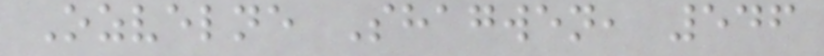Ozvelne Shagwen, 546
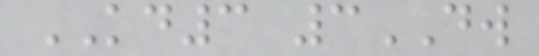KD3 3DW
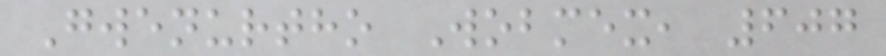Gwenurtho Wobmex, 607
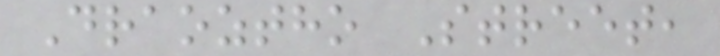Draoztho Street,
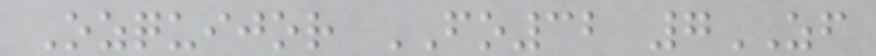Ozquijor FO32 7ZF
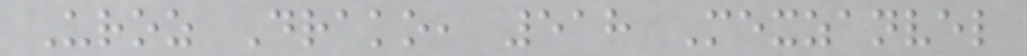Uroz Drako, 518 Mexzanvel
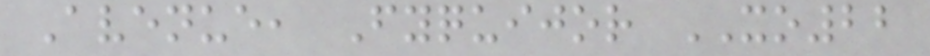Avenue, Fyquijor XO22
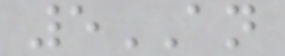5AN
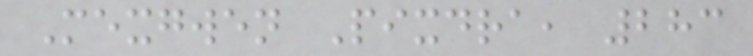Mexgwen Pixdra, 283
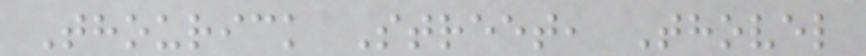Thourick Street, Thovel
